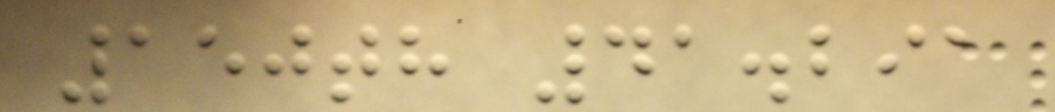150th 41.291
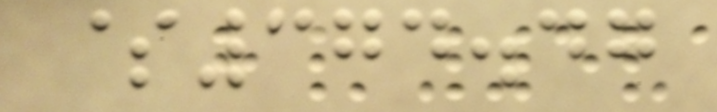$374.47
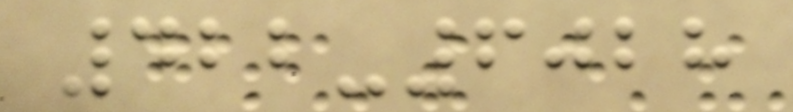422-6028
